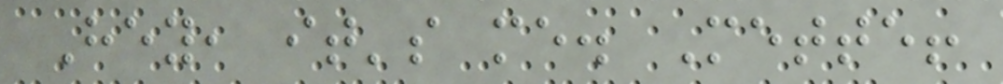Hey, it's me. Mette!
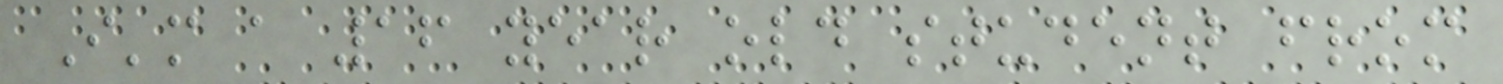I'm a 16 year old student from
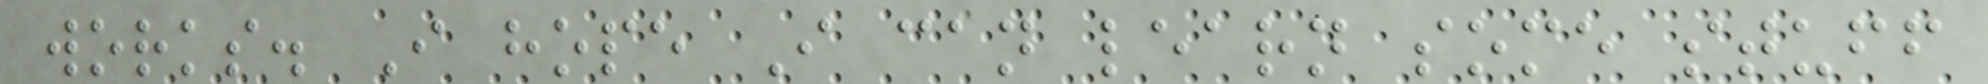works. I hope I can learn some stuff
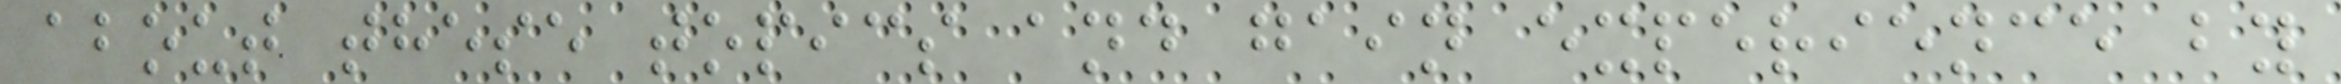about these topics and gain experience by
